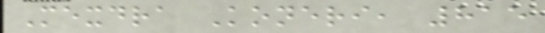Mexdra Koneri, 815
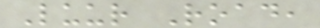Luur Road,
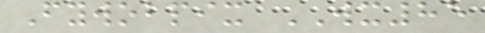Fywobpix WX85
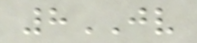8JV
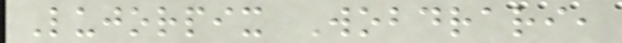Lujorpix Wobdrari,
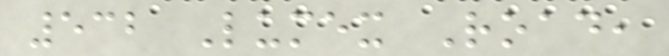532 Lumex Road,
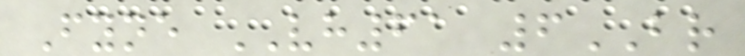Fyne VH61 6BR
